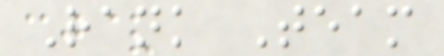Rank Team
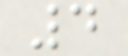4
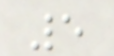5
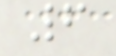6
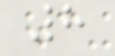8
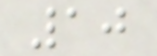10
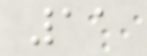11
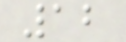12
